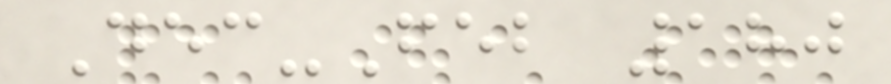Dec-Feb 180
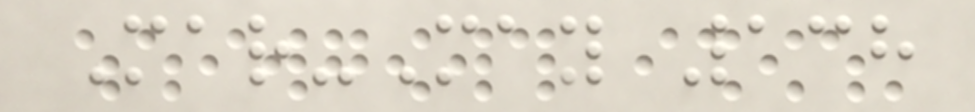Mar-May 138
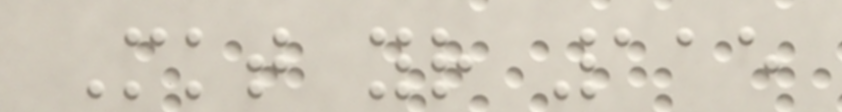Mkt yr 115
